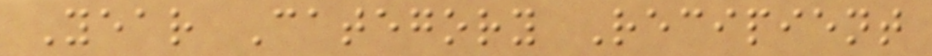Year Category Recipient
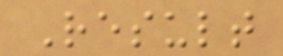Result
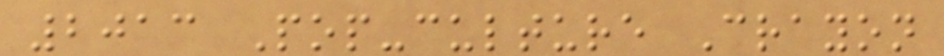2013 Pop-culture Crayon
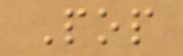Pop
